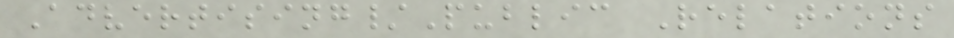Advertising/Public Relations
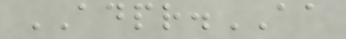ADPR.AA
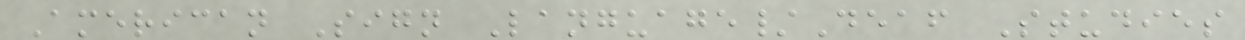American Sign Language/Deaf Studies
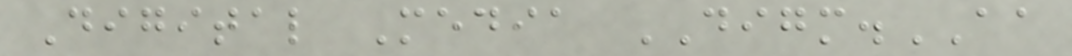Digital Media DIGM.AA
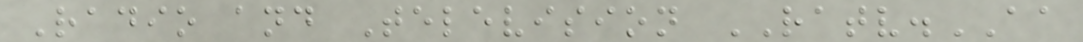Radio and Television RATV.AA
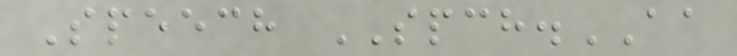Speech SPCH.AA
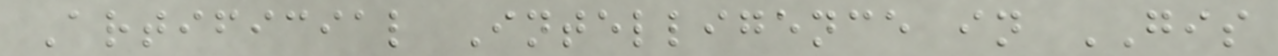Artificial Intelligence in GIS
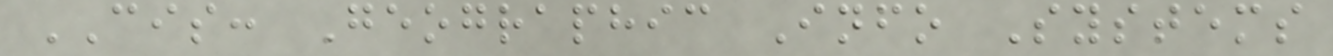CIS: Geographic Info Systems
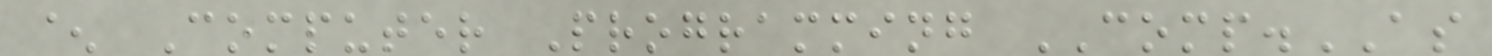^ Computer Programming COMP.AS
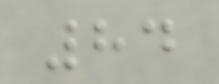84
